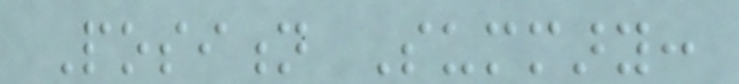Position Summary:
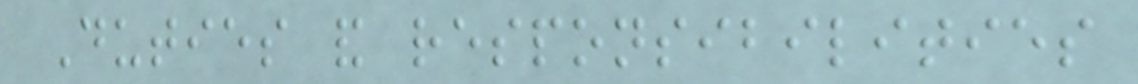Duties and responsibilities
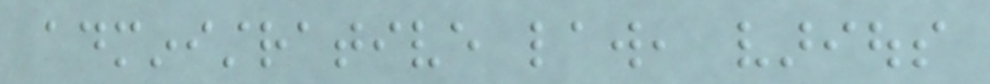administrative law, various
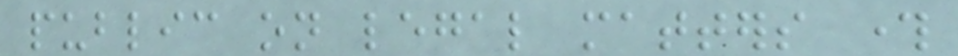public on legal matters through
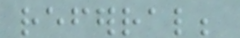referral;
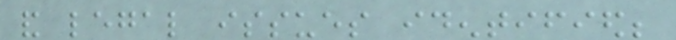and legal issues identified;
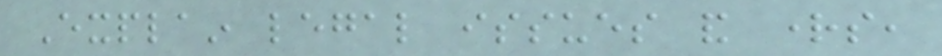Explain legal issues and rights,
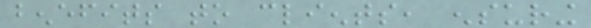benefits to clients, ensuring
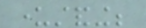understanding;
